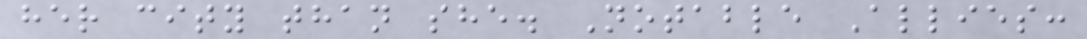her city than she. Notable Allies:
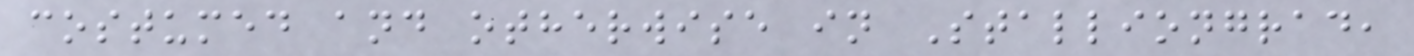costumed and otherwise in Stalliongrad,
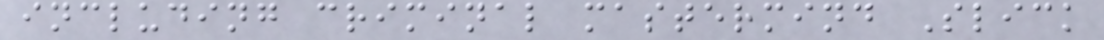including criminal mastermind Slick
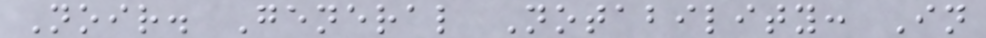Noir. General Notability: In
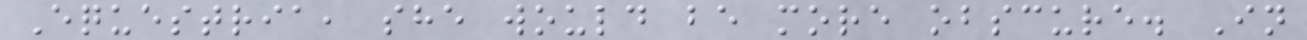Equestria, she would be more obscure. In
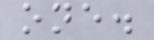one.
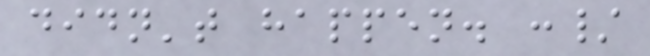didn't happen. :/
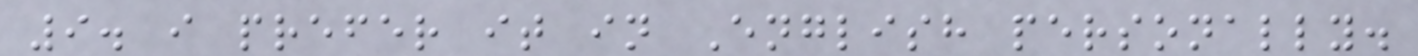9. i prefer it in English personally.
